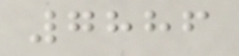7886
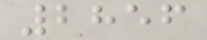2856
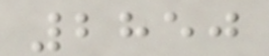2850
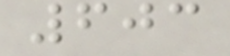603
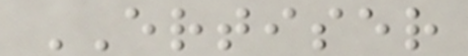ERTISER
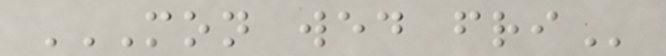MON WED FRI
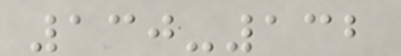130-132
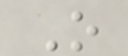O
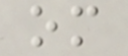om
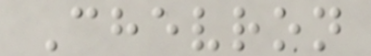Chevron
